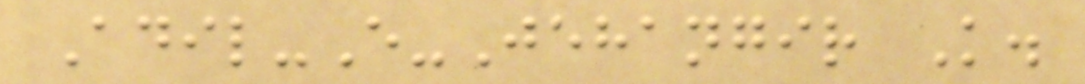Adil-E-Jehangir K.
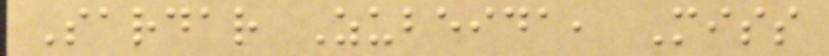Sardar Zubeida, Miss
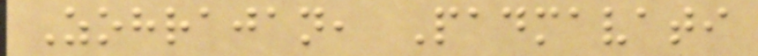Zohrajan, Padmavati
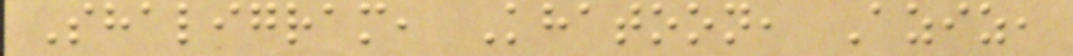Shaligram, Khatoon, Aziz,
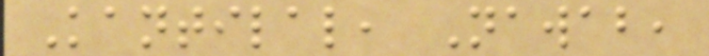Kantilal, Nawab,
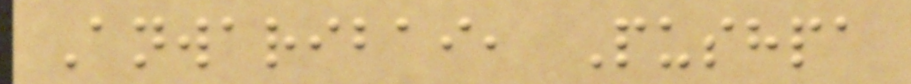Anwaribai, Pushpa
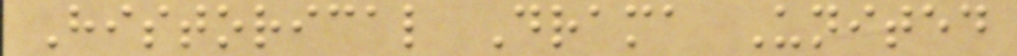Historical Drama United
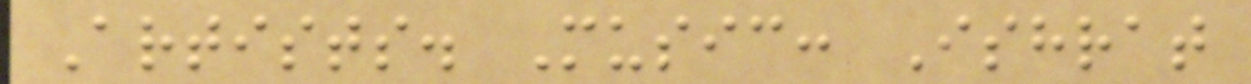Artists. Music: Ishrat
